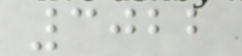3022
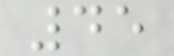45
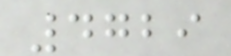4729
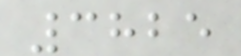3825
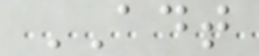ADT
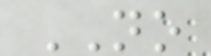NO
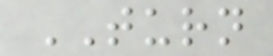TURN
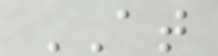AT
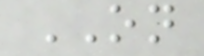ON
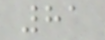81
